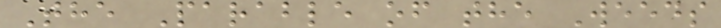The Parable of the Weeds
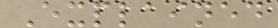Explained
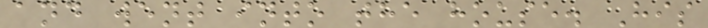and went into the house. His
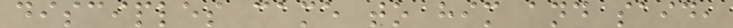disciples came to him and said,
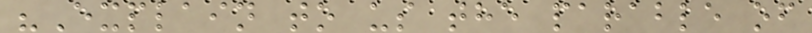"Explain to us the parable of
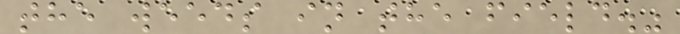the weeds in the field."
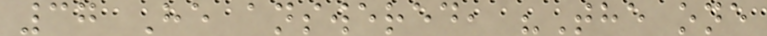37 He answered, "The one
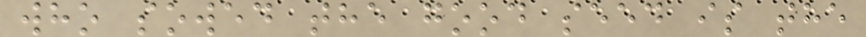who sowed the good seed is the
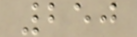250
